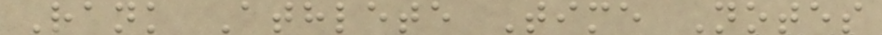Rank Athlete Time Notes
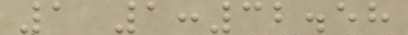1 1:32.58
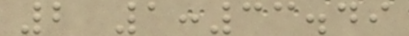2 1:33.49
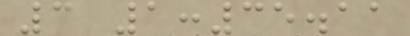3 1:35.11
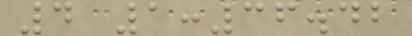4 1:36.42
